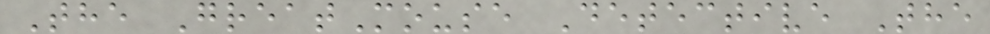The GreatMouse Detective The
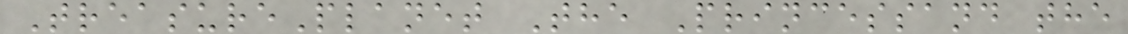TreasurePlanet The Princessand the
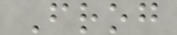Frog
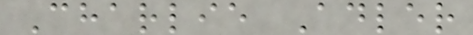Charlie Adler
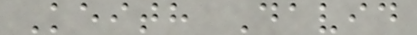Keith David
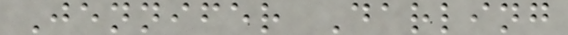Jennifer Darling
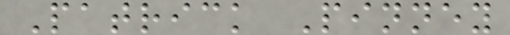Patrick Pinney
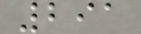291
